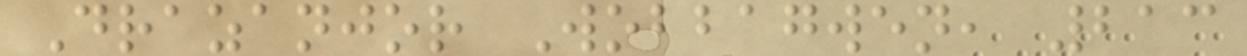Drazanjor Wobbagwen, 213
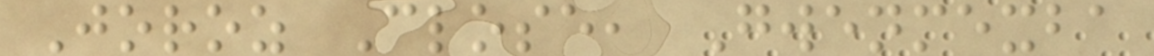Joroz Close, Gwenmexba
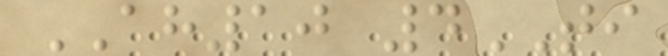AH10 4TI
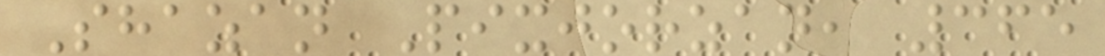Shazan Pixjorzan, 365
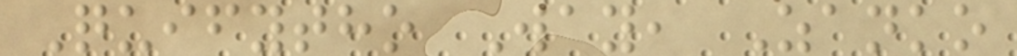Quifytho Way, Zanko
